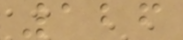126
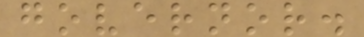governor.
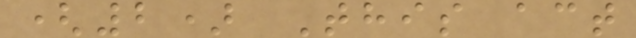(2) This act
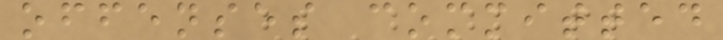offenses committed
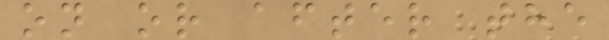on or after the
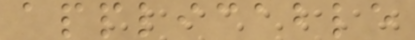applicable
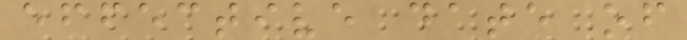effective date of
